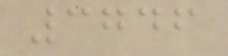3746
